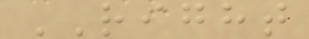RIGHT
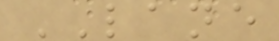LANE
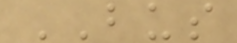BUS
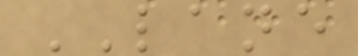LANE
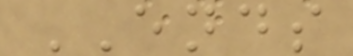ENDS
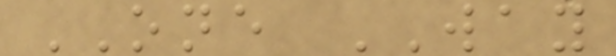ONE WAY
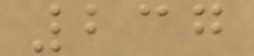237
